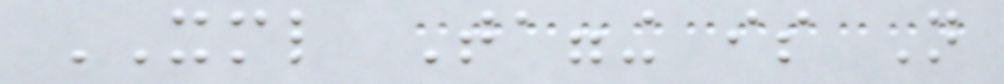XML Tagging is Not
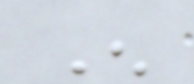Enough
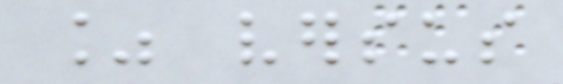% versus
